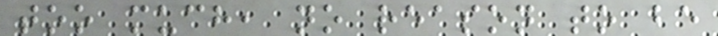too much, no reason to be
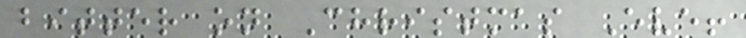bitter on Christmas Eve!
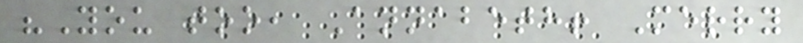"You too, Annabeth! Merry
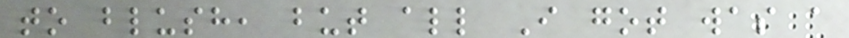to blush, but all I got was a
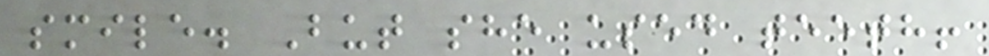smile. But she used teeth!
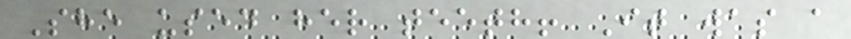She used her teeth! It was a
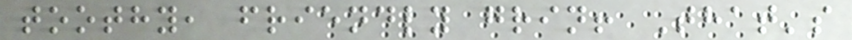toothy, friendly grin! That's
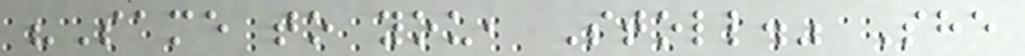"Same to you, Stoll." She
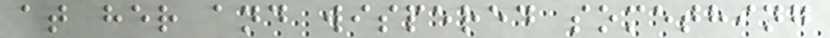at her and wispered something
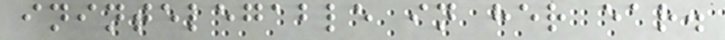inintelegable in her ear.
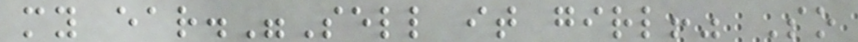my ear."Sell it girl!" So
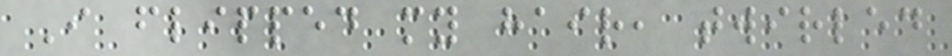I flipped my hair, twirled
